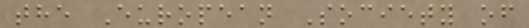the European Society of
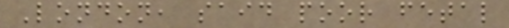London, said poor fetal
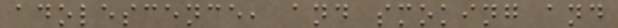adolescence, and smoking and
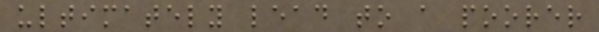ultimately lead to a poorer
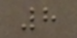8
